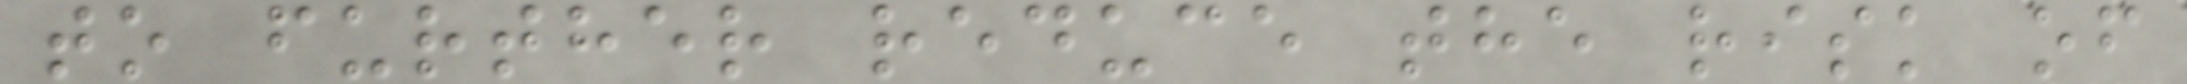to further reduce the risk of
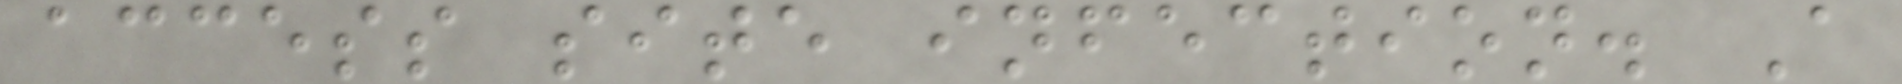access site infection. A
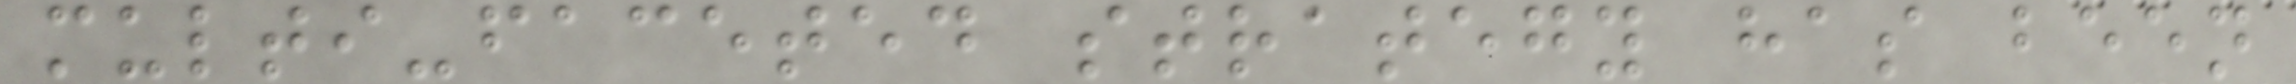multi-faceted strategy has been
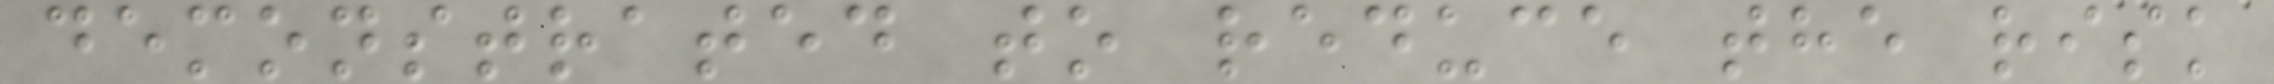demonstrated to reduce the risk
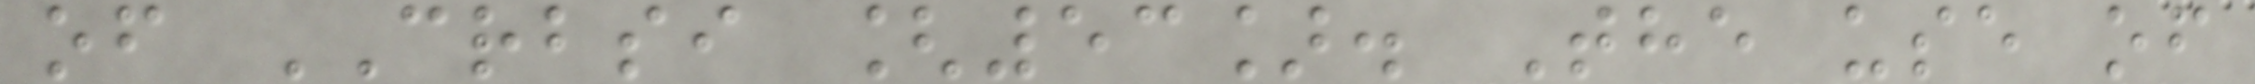of CRBSI [53]. The use of
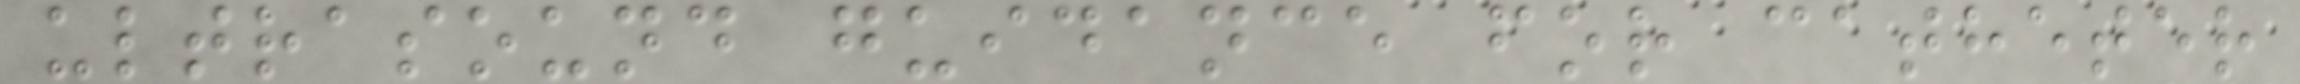ultrasound guidance for catheter
